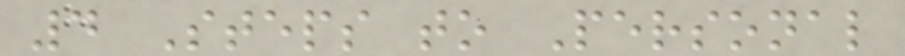4 Steps to Personal
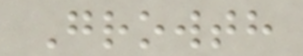Growth
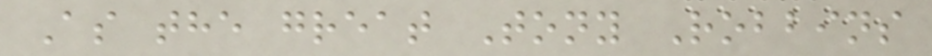As the great Tony Robbins
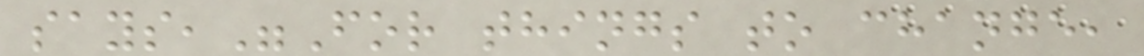says,"For things to change,
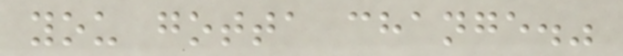you gotta change."
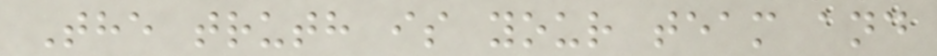The truth is your team and
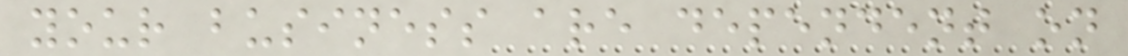your business are dependent on
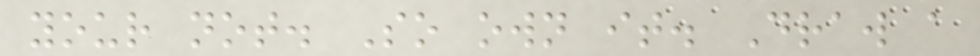your not. So own it. Draw a
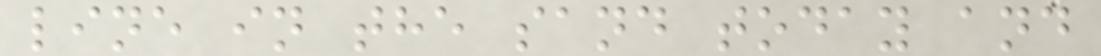line in the sand today and
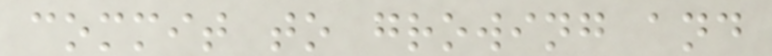commit to growing and
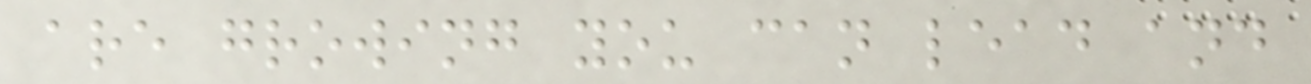are growing you can lead and
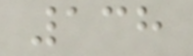138
